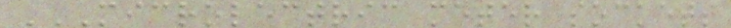MICROLECTRIC METER SOCKETS
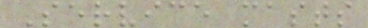Service masts
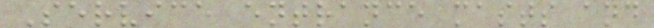Service entrance masts and
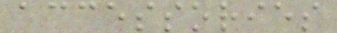accessories
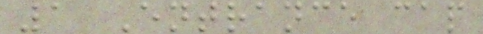1 Entrance cap
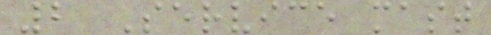2 Service mast
